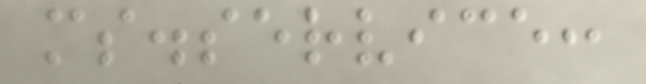ms.service:
